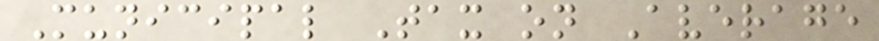Municipal Tax on Average
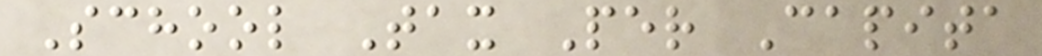School Tax Per Capita
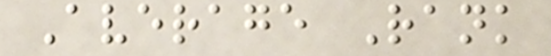Average Rank
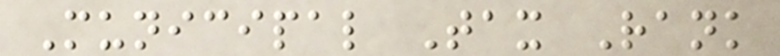Municipal Tax Rank
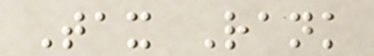Tax Rank
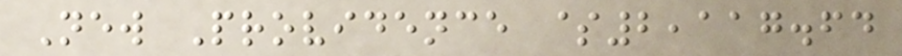New Providence $2,117.64
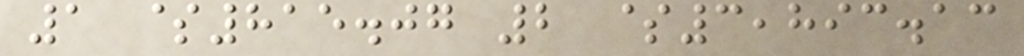1 $815.07 2 $3,893.13
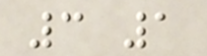3 1
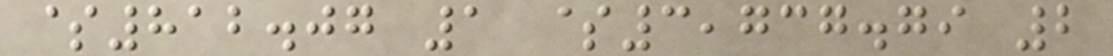$812.07 1 $3,737.79 2
